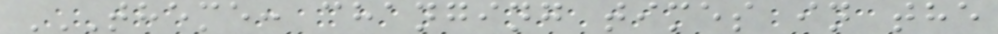THEME: CHANGING TIMES IN THE
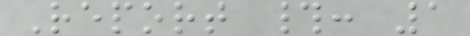Report #: 1
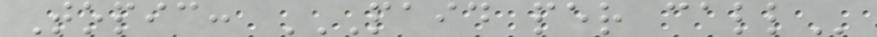Topic: PAID PER CALL
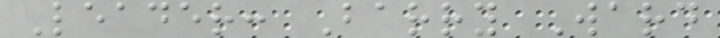Leader: Barry Ward
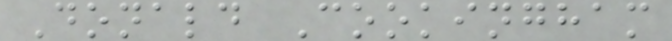Donald Cookingham
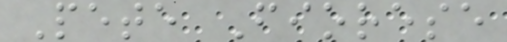Pete Fiorese
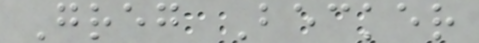Greg Becker
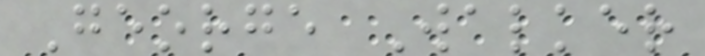George Walker
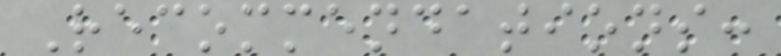Recommendations:
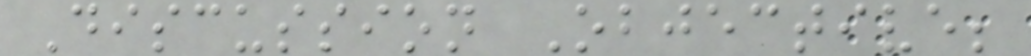Discussion Objective;
